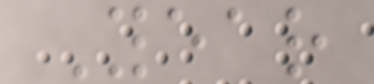Year
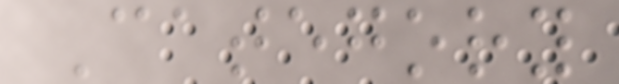Category
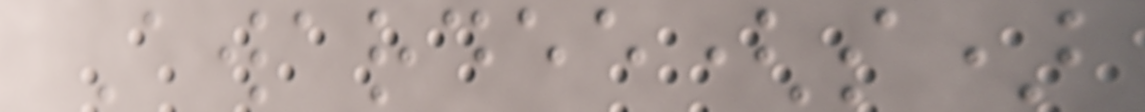Awardee(s)
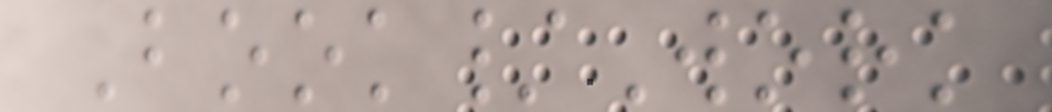Book/Work
